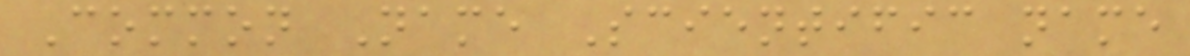Common Name Scientific name
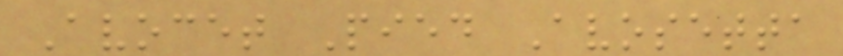Avocet Pied Avosetta
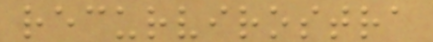recurvirostra
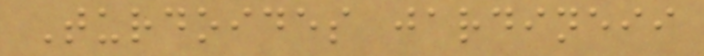Turdoides jardineii
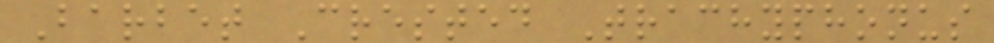Barbet Crested Trachyphonus
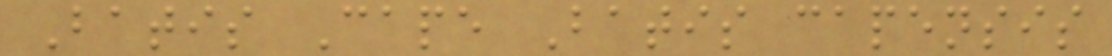Batis Cape Batis capensis
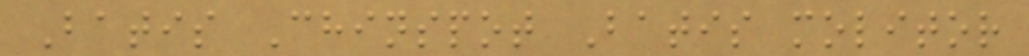Batis Chinspot Batis molitor
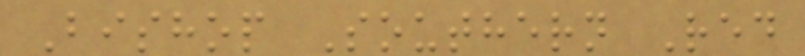Bishop Southern Red
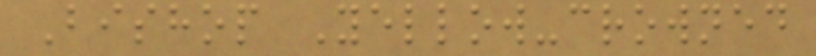Bishop Yellow-crowned
